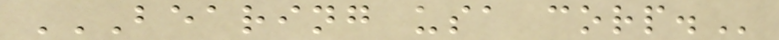BEARING USA CORP.
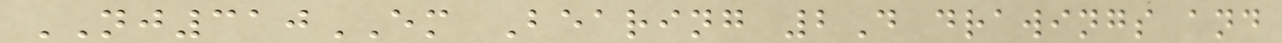NJ310EM Bearing 2D drawings and
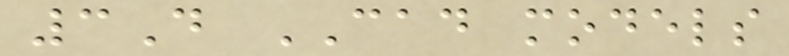3D CAD models
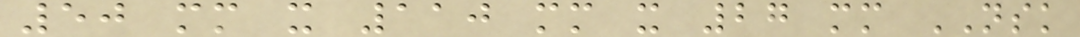50 mm x 110 mm x 27 mm NSK
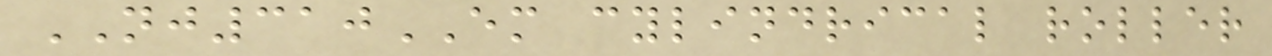NJ310EM cylindrical roller
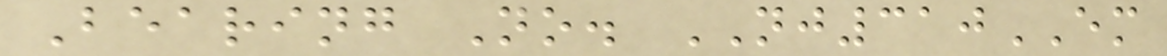Bearing No. NJ310EM
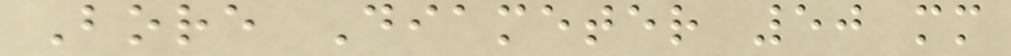Bore Diameter 50 mm
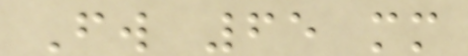Fw 65 mm
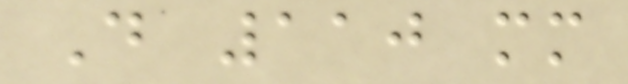D 110 mm
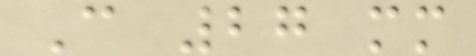C 27 mm
